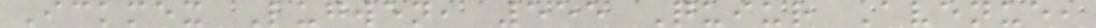Ickmex Lugwen, 555 Quiur Avenue,
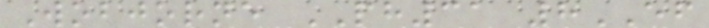Wobjorne PH31 8EF
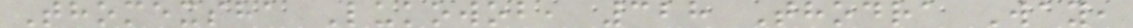Thomexsha Lukowob, 328 Thodra Way,
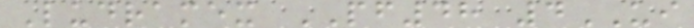Ludramex PF48 4UI
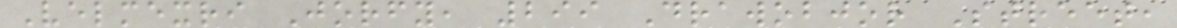Velmexri Jorfy, 299 Drawobjor Street,
